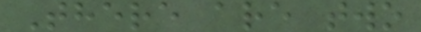There are two
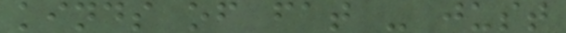kinds of fat - just
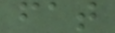fat
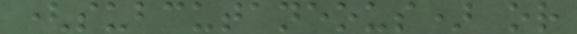(subcutaneous) or
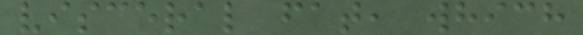visceral fat, which
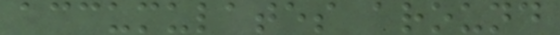accumulates around
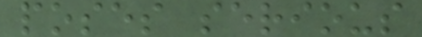poses serious
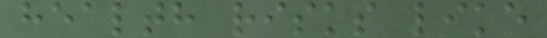health risks like
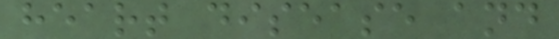heart disease and
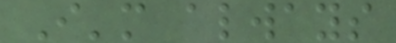I'm always
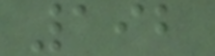192
